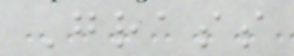Grass
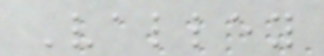Valley
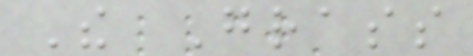The Grass
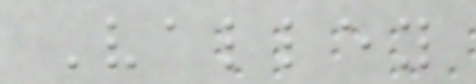Valley
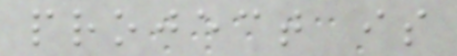project is
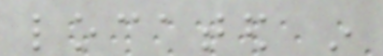located in
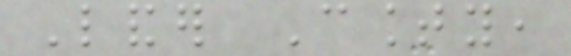Lander County,
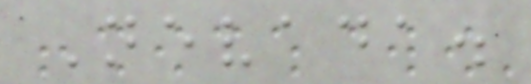Nevada.
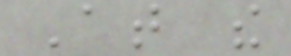At the
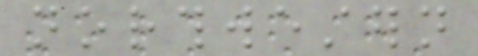northwestern
